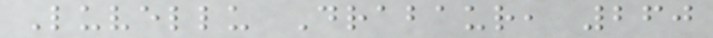Luvellu Drabaur, 260
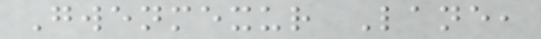Gwenmexur Lane,
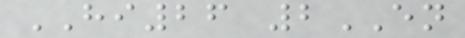HI26 2EN
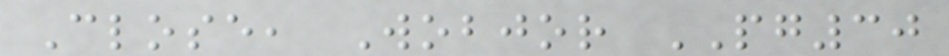Close, Wobjor PG30
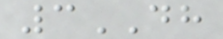3DH
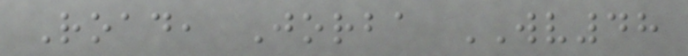Road, Jorba WV48
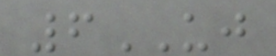6UJ
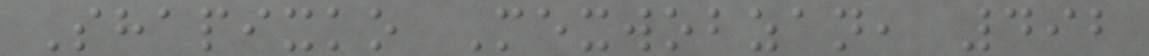Shapixko Mexwobzan, 492
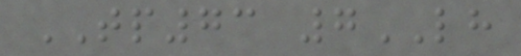TP73 7LH
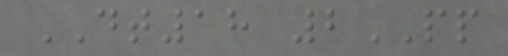DT18 2PP
